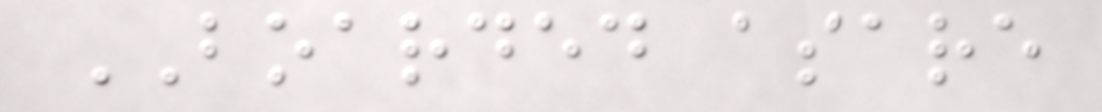BOARDED asare
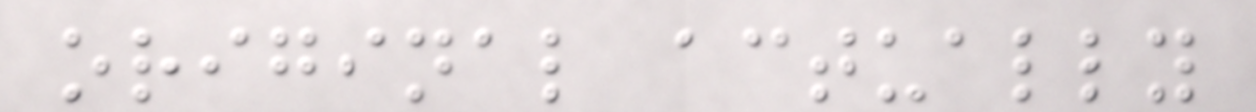original actually
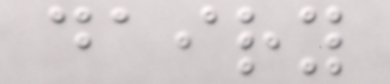dairy
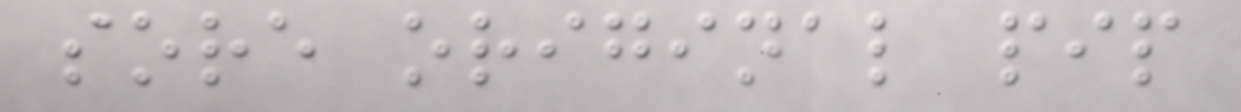sore original pip
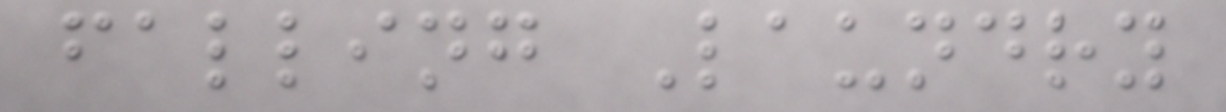falling Laundry
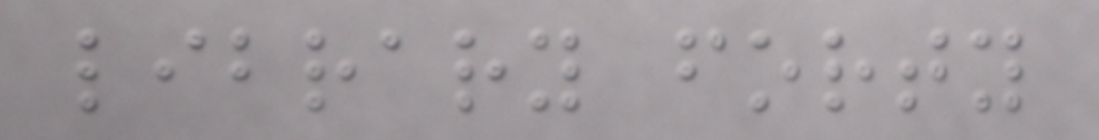library forty
